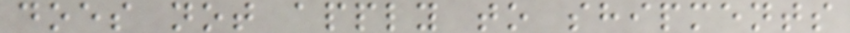does not apply to shipments
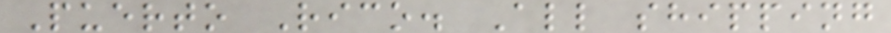Puerto Rico. All shipping
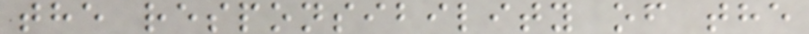the responsibility of the
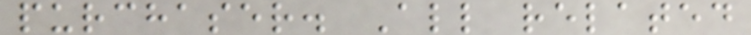purchaser. All related
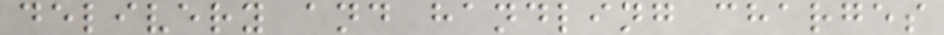delivery and handling charges
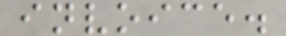invoice.
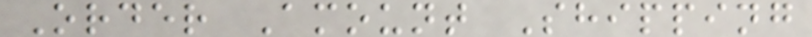Order Amount Shipping
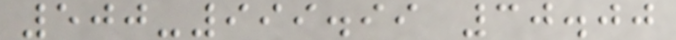500-999.99 30.00
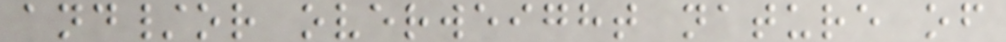and/or overweight nature of
